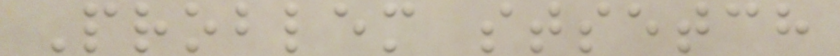Problem stsetch
